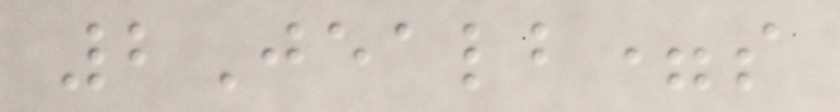2Jealb=s
